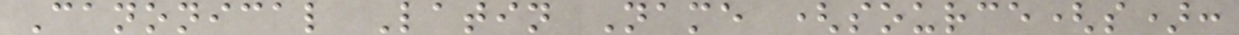Canonical Latin Name (source(s):
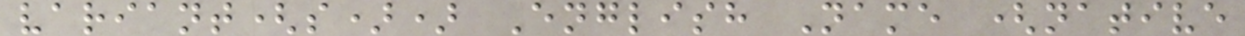variant(s)) English Name (native
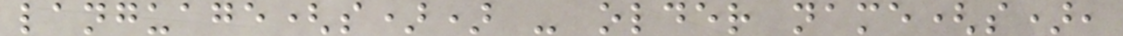language(s)) - older name(s),
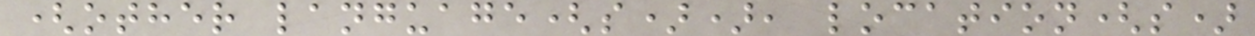(other language(s)), location(s)
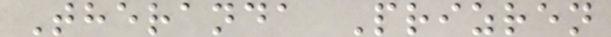Theranda Prizren
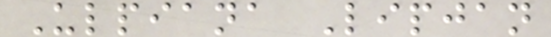Ulpiana Lipjan
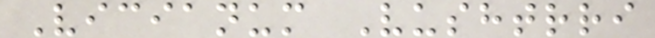Vicianum Vushtrri
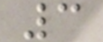3
